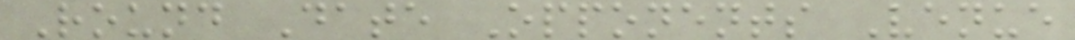Round Date Opponents Venue
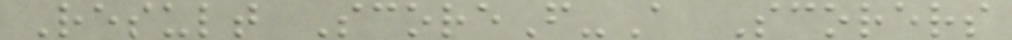Result ScoreF-A Scorers
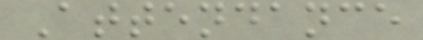Attendance
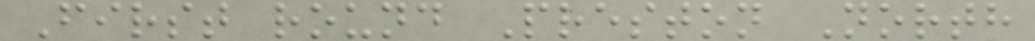First round Preston North
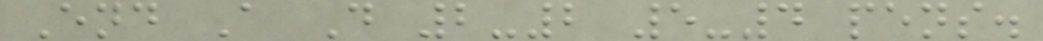End A D 2-2 5-4 pens.
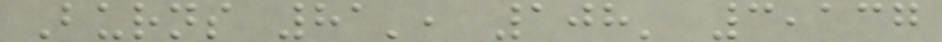Burns 81', 108' 3,137
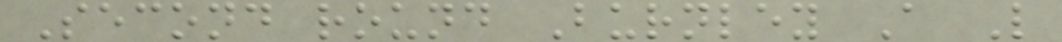Second round Burnley A L
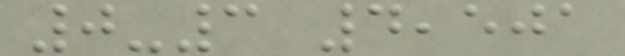0-3 4,501
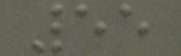55
